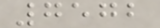7572
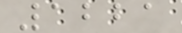1221
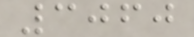3060
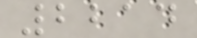2214
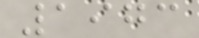1973
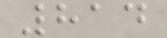814
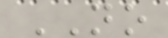NO
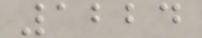1224
